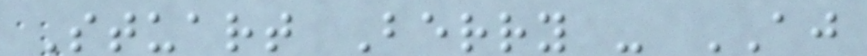Stuart Berry - AJ
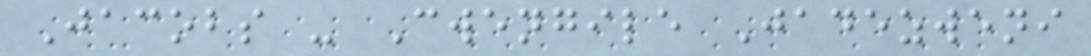Jacobs - Cwengile Jadezweni
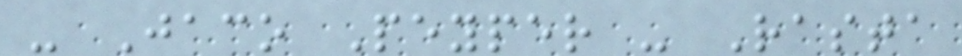- Jaco Peyper - Rasta
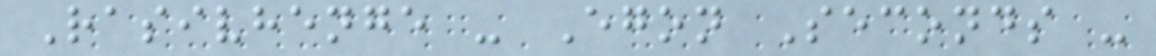Rasivhenge - Egon Seconds -
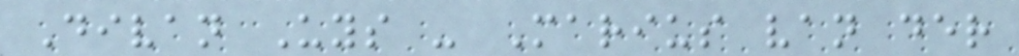Divan Uys - Marius van der
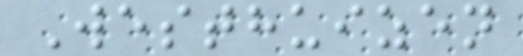Westhuizen
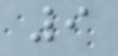9
